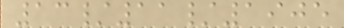13/11/1905
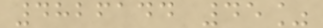4826144 45%
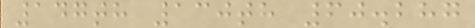147th 130th 60.287
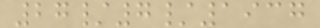27/7/1937
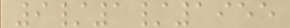9/1/1955
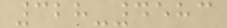328-4583
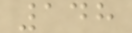148
